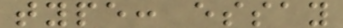type: essay
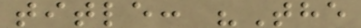title: "The
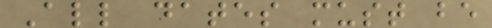All dates must be
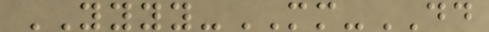YYYY-MM-DD
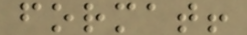format!
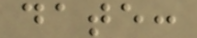date:
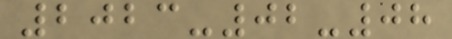2023-02-08
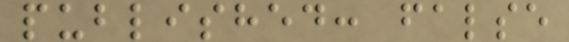published: false
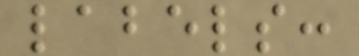labels:
